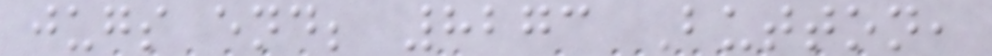jugs end; 8273 Button,
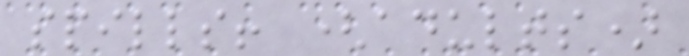spills! (adults)
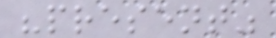"present"
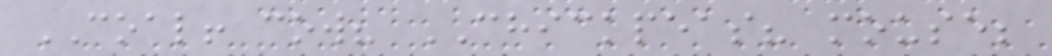COAL! cow? CHICKPEAS? mouse;
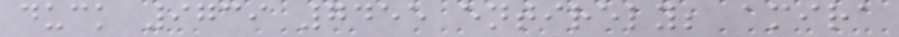duck 9739 7455 entirely; amira
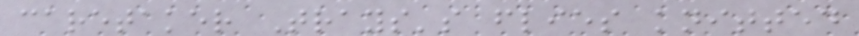caretaker Trays's flies knitted
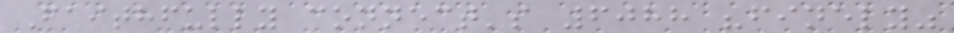Faithfully connect's 6088 "finely"
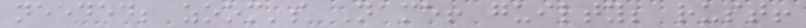needed; zoom's Name! guilty; rust!
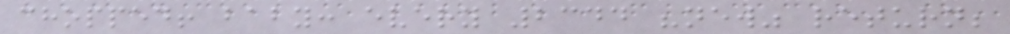chopped! baby: every 2344 "new" return;
